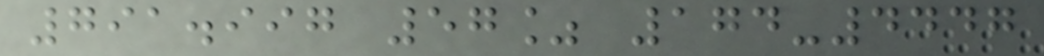791.997 57% 174-4447
